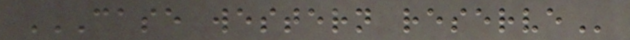CASE WESTERN RESERVE
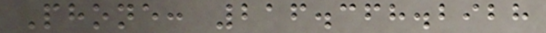Phone: 216.368.2928
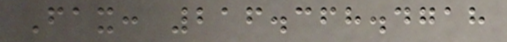Fax: 216.368.4718
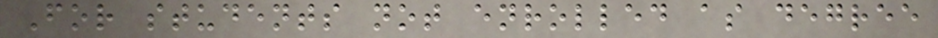For students not enrolled as degree
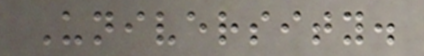University.
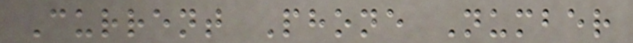Current Phone Number
